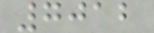7012
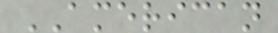AMERICAN
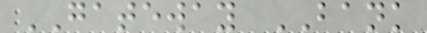GATEWAY BANK
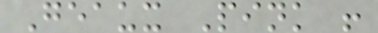Geaux Pink !
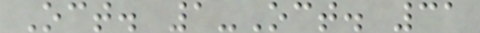Oct. 1-Oct. 31
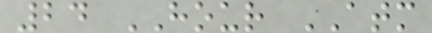24 HOUR ATM
